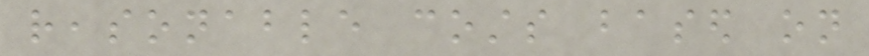reasonable costs based on
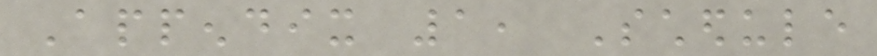Appendix 1, Schedule
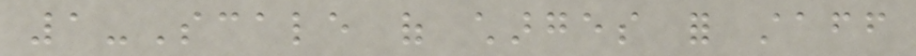1-Scale of charges for staff
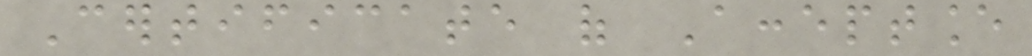Certificate of Acceptance
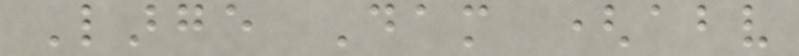Large Dam (above
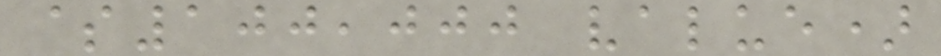$100,000 value)
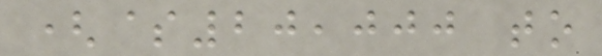($20,000 to
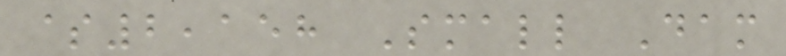$2,158 Small Dam
